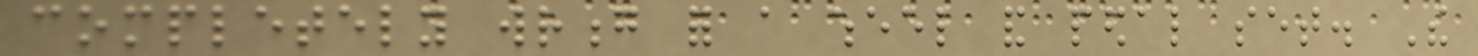completely wrong for a wheel and pedal set. The
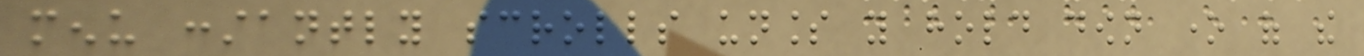menu constantly scrolls unless you hold down one of the
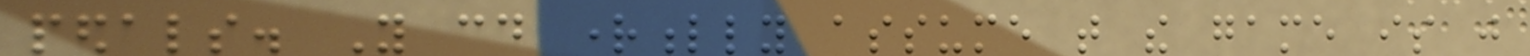pedals. You could rightfully assume that the game is just
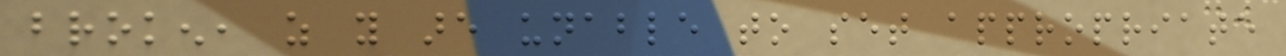broken, as you are unable to set appropriate
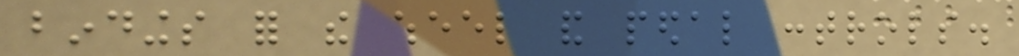bindings for the wheel and pedal controls.
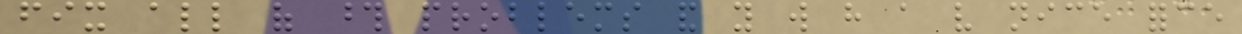fix all of those problems and you will have a very nice force
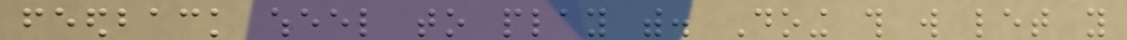feedback wheel to play with. Doing this will let you
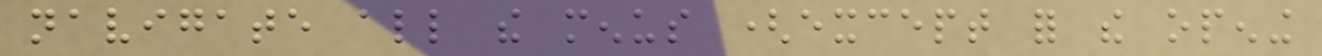navigate all the menus (except for the opening
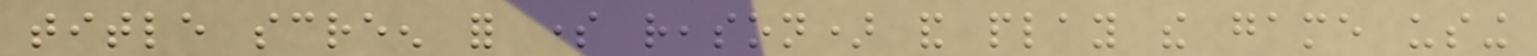title screen for some reason) and play the game using
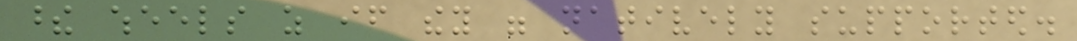these wheels as if they were natively supported.
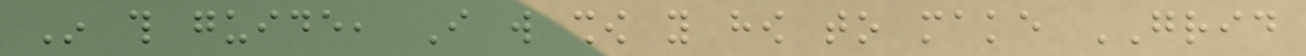In this guide, I will show you how to make GRID
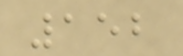152
